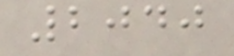2040
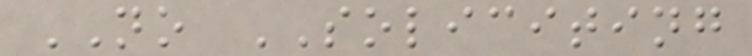NO SOLICITING
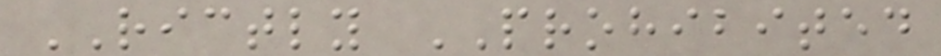RICTLY PROHIBITED
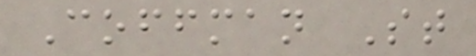Coffman St
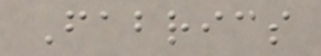Fabrics
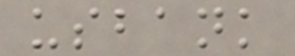usbank
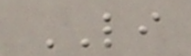LI
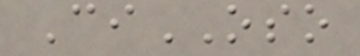CiOSO
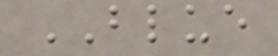BLUE
